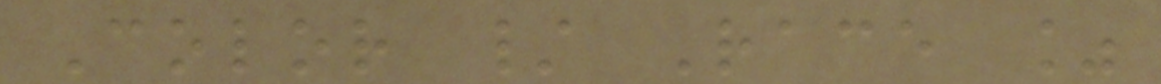Color / Race %
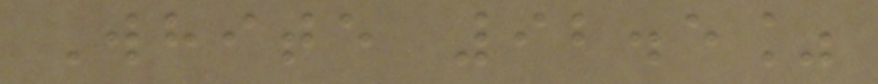White 92.5%
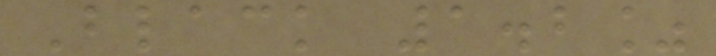Black 1.2%
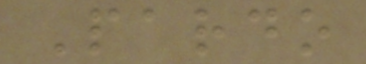Pardo
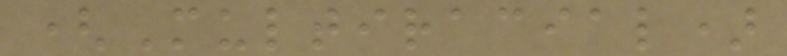(Multiracial)
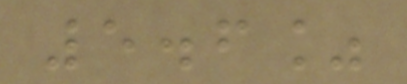5.6%
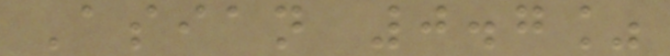Asian 0.7%
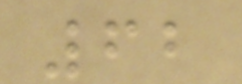62
